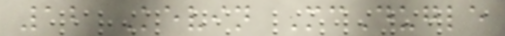12 Kevin McDugle
